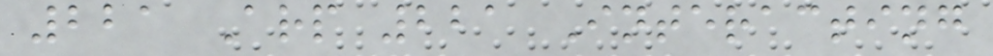221 Arp 221 Interacting
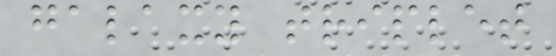galaxy triplet
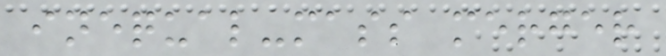inequal-mass merger
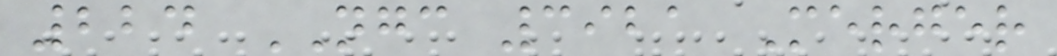224 NGC 3921 Merger
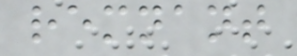remnant
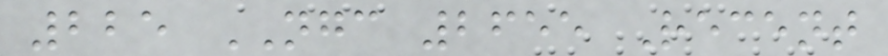225 NGC 2655 Recent
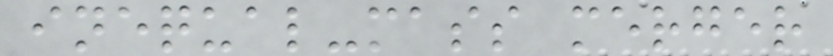inequal-mass merger
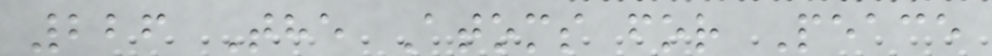226 The Atoms for Peace
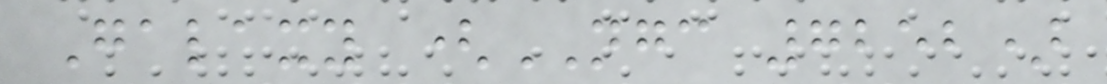Galaxy (NGC 7252)
